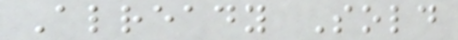Already Sold
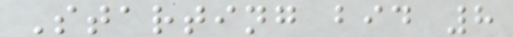Starting bid 8
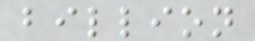billion
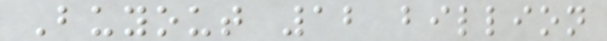Buyout 12 billion
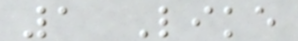1 Like
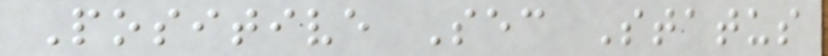Positive Sec Status
